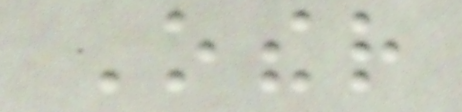Other
